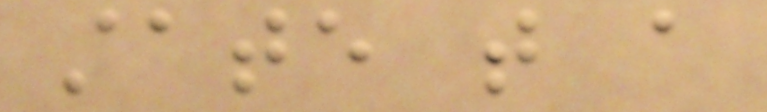state that a
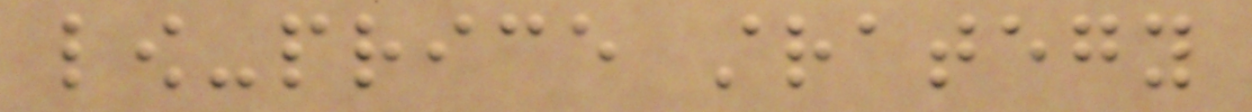low-price strategy
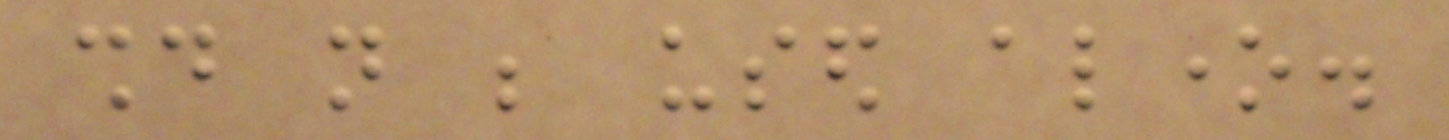should not be used alone.
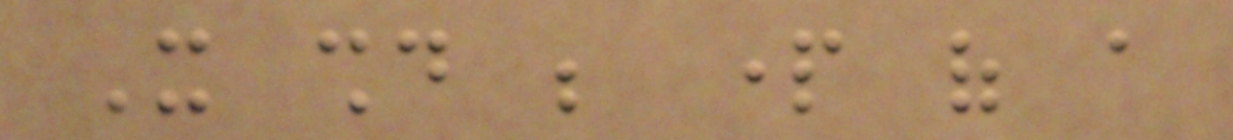It should be part of a
